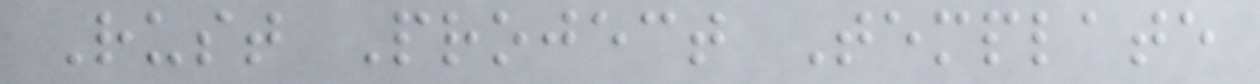Rust Project Template
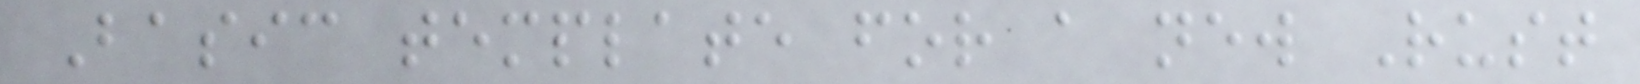Basic template for a new Rust
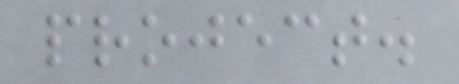project.
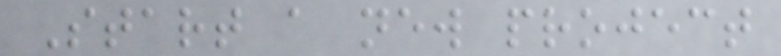Start a new project
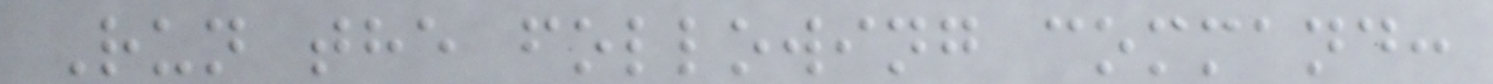Run the following command:
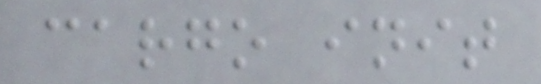cargo init
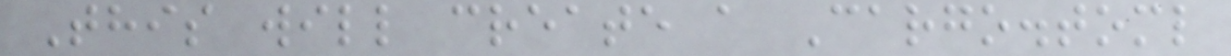This will create a Cargo.toml
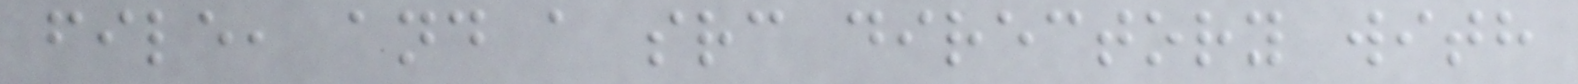file, and a src directory with
